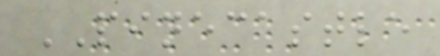PINECASTLE
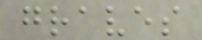graves
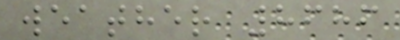weather 8686
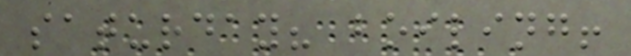saturday? boiling!
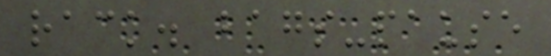rack. bags-pause
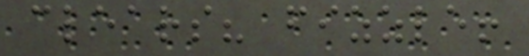clears? fizzle!
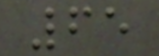65
